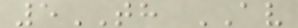5TH AV
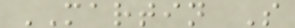MARTIN S
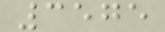3575
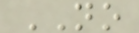NO
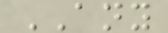ANY
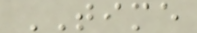TIME
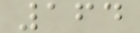164
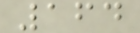164
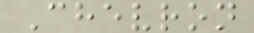Chevron
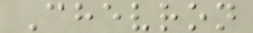Chevron
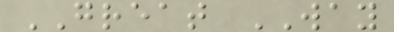GREAT WAY
